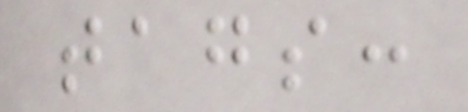tags:
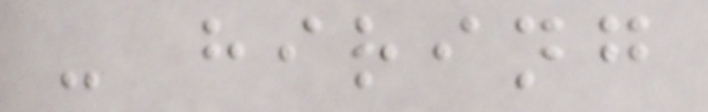- hiring
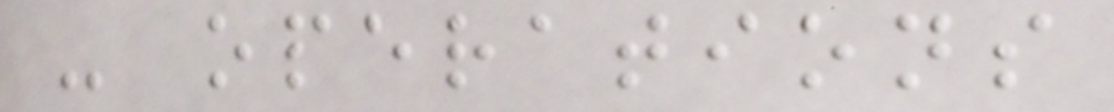- operations
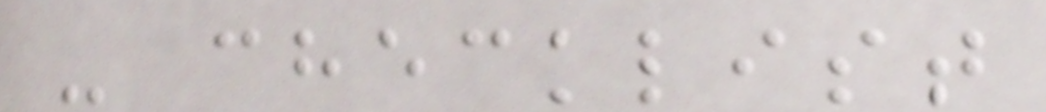- checklist
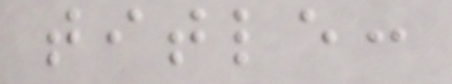title:
